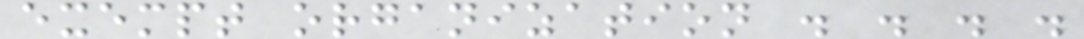exempt organization . . . .
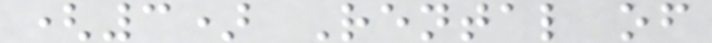(3) Rental of
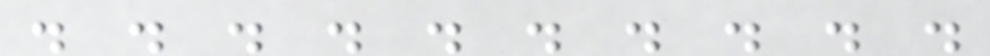. . . . . . . . . .
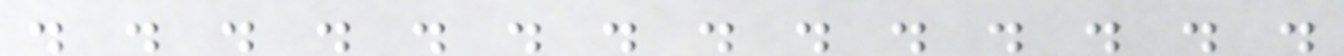. . . . . . . . . . . . . .
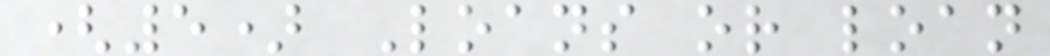(5) Loans or loan
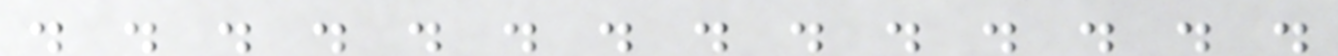. . . . . . . . . . . . . .
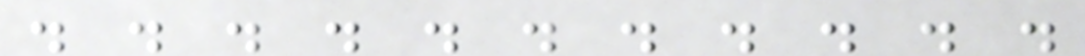. . . . . . . . . . .
